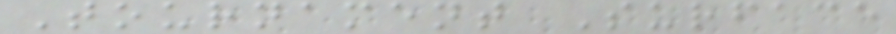Tournament Surface
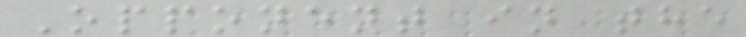Opponent in the
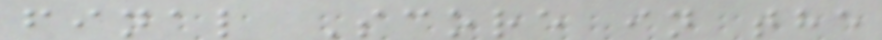final Score in the
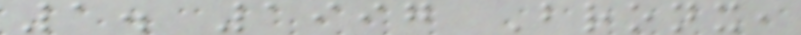1. 1997 Bronx,
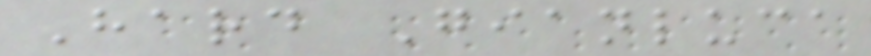Hard Gianluca
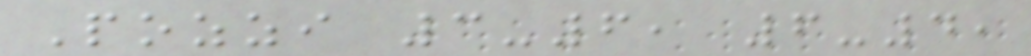Pozzi 3-6, 6-4,
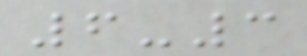6-3
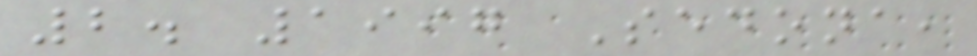2. 1997 Sedona,
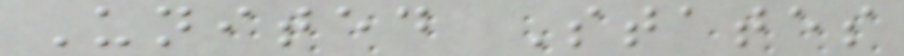United States
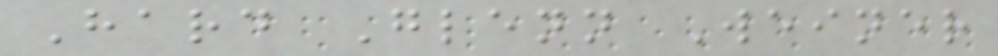Hard Glenn Weiner
